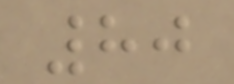80
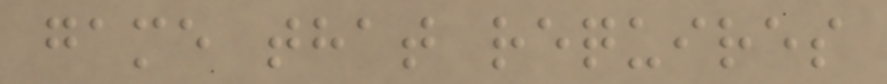game that requires
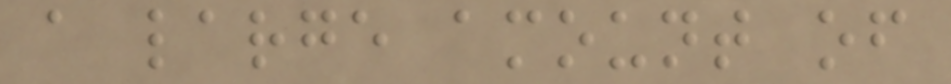a large amount of
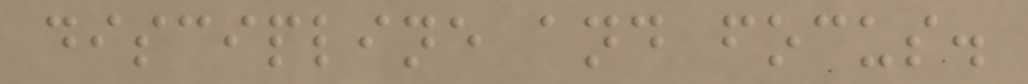discipline and focus.
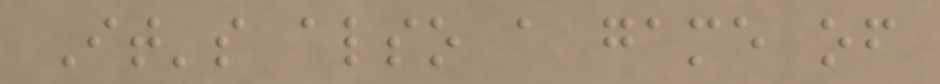It's also a game of
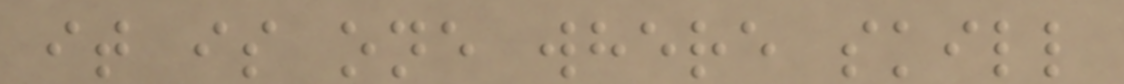it is one where skill
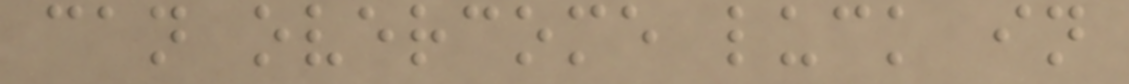can overcome luck in
